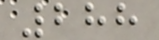288
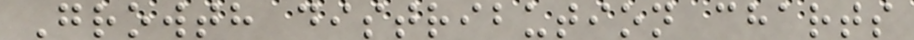Growth distribution charts
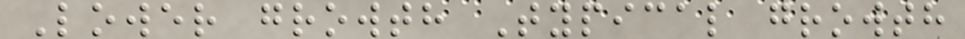Lower growth Typical growth
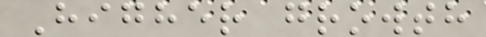Higher growth
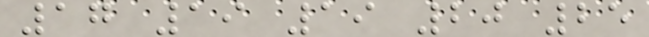17 19 19 20 25
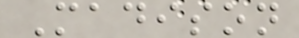Madison
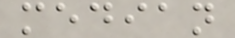median
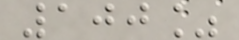100%
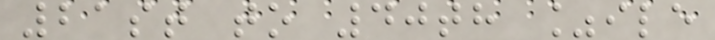21st to 40th %ile
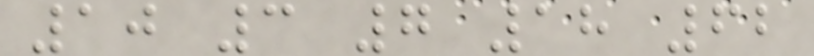10 3 7 18 62
